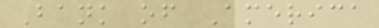Bank of America
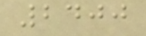2400
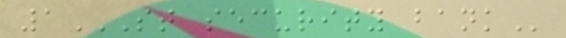1ST SECURITY BANK
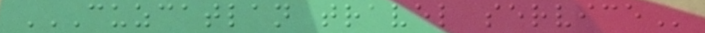CUZCATLAN TRAVEL SERVICE
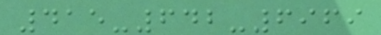415-642-6969
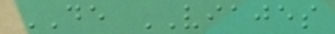DE VIAJES
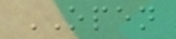OPEN
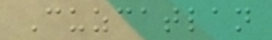Cuzcatlan
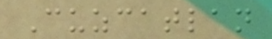Cuzcatlan
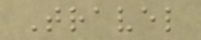Travel
